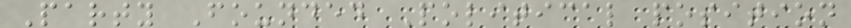Party Founded Political position
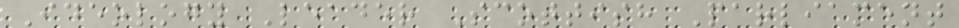Ideology Leader Scottish Parliament
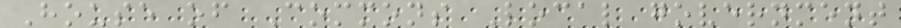House of Commons Local government
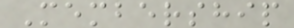Membership
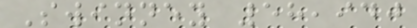Swinney 58,940
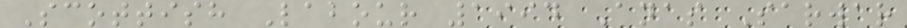Scottish Labour 1994 Anas Sarwar
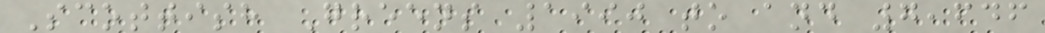Scottish Greens 1990 to and 7,646
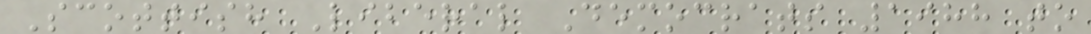Scottish Liberal Democrats 1988 to
